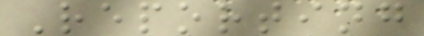Reporting
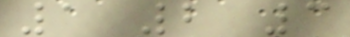1 2 3
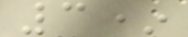3*
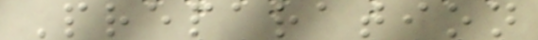Preparation
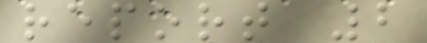report 2
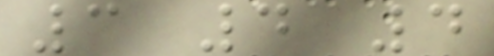3 4 4
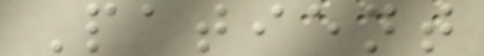Patient
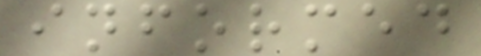informed
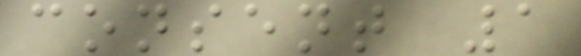consent 1
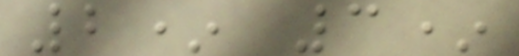2* 3*
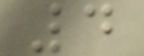4
